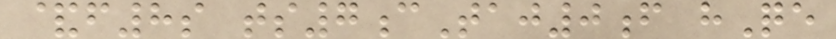&f8s ts7cTaj0f hQe
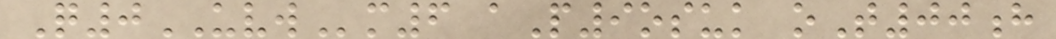Q0UVWm6 aP9osuk oT00h
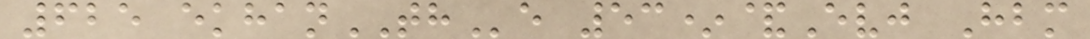625 ekhanTHe 53*&Evj Hbm
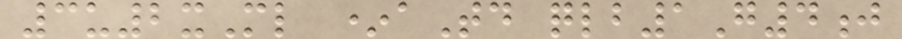3u2xMl *aTd qlb1G4j
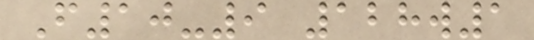F10-9 128w1
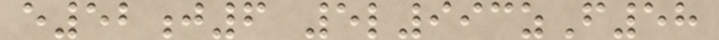e52j6 5l993zF58
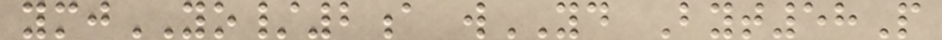ymjYO/2a wYD Byt58P
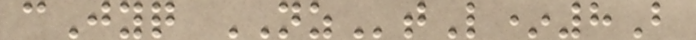cJyq NZtL*8B
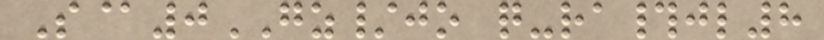S@0GZ/jo q-ra#jl8
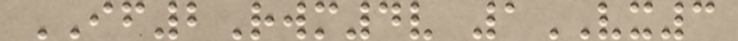IF2Rwm4v 1VX3
